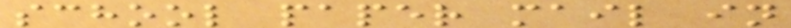school paper mail in
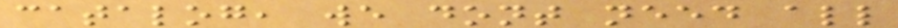catalog, we dont need all
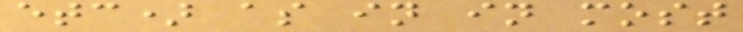etc) as in in most
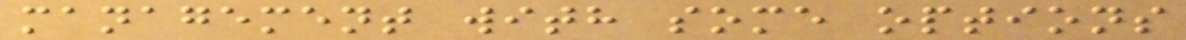management with some options
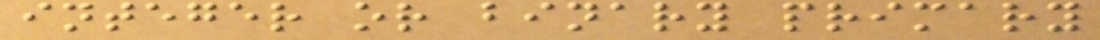integer or binary primary
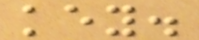key.
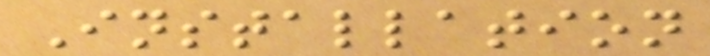Installation
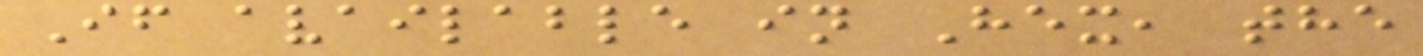If available in Hex, the
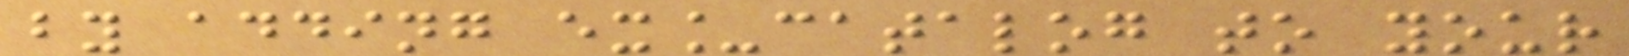by adding ex_catalog to your
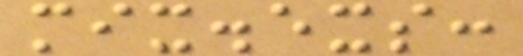mix.exs:
